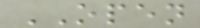OPEN
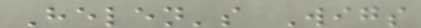Helen's Wigs
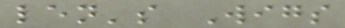len's Wigs
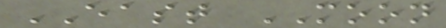EAST MOON
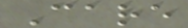Care
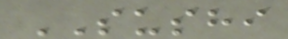SUSHI
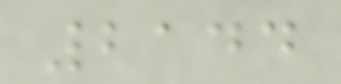2144
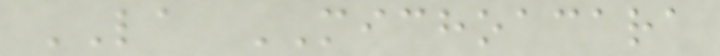LA MICHOACARA
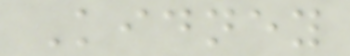Kidney
